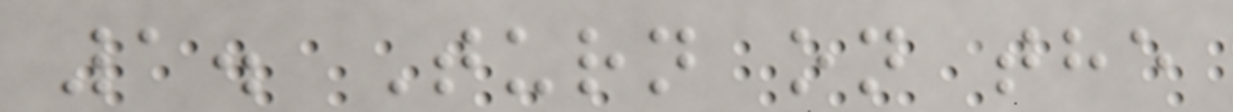1. Turn on the
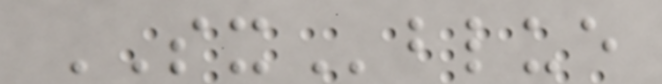SXblue
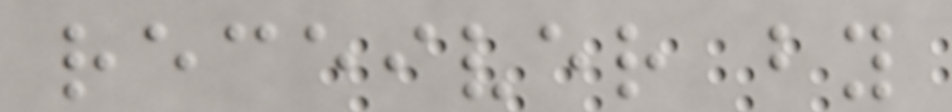receiver by
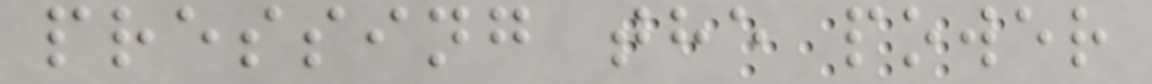pressing the power
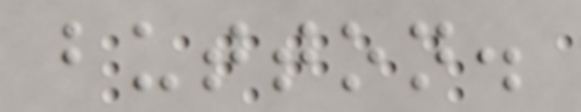button.
